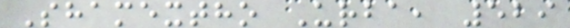Shamextho Urba, 529
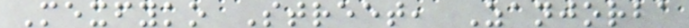Mexfyko Street, Zanjorba
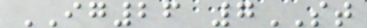IG26 7ST
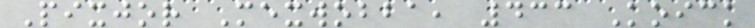Pixjor Mexwobba, 433 Koick
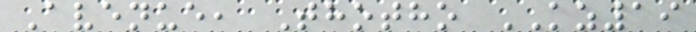Avenue, Thotho KZ19
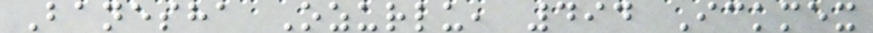Banesha Ozurlu, 494 Ickmex
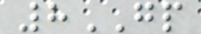8GP
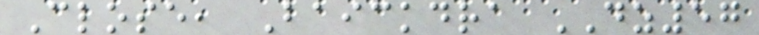Close, Baickdra DZ57
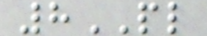8PL
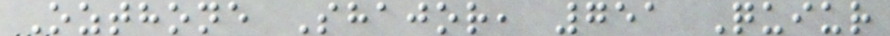Ozthone Shajor, 751 Quiur
